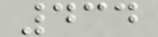434
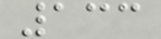133
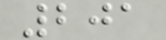201
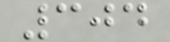304
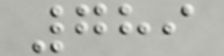789
